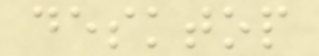desktop
